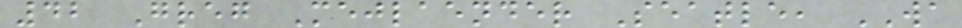42 Greg Mejlaender Seatle, WA
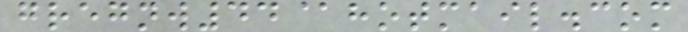gregnw44@hotmail.com
